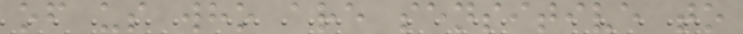of us who are sensitive to
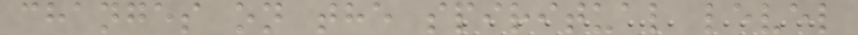changes on the spiritual level
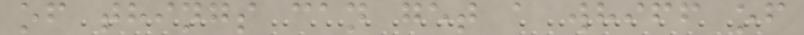of things can get a whiff of
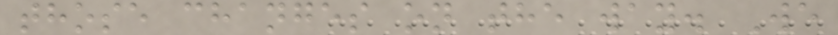those changes on the way. We
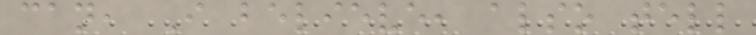can, I believe, also tell
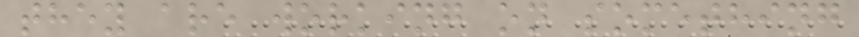they are working on something
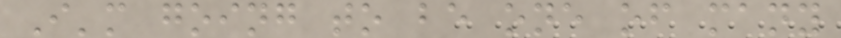I'm going to be one of many
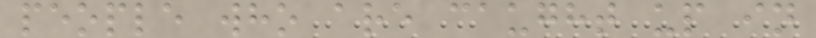people who are caught up in
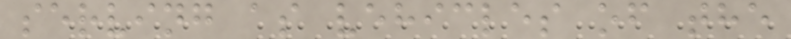serving as vehicles of the
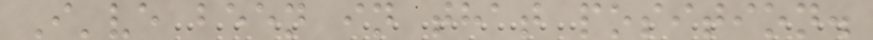I've been in that position.
